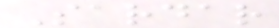Sardar
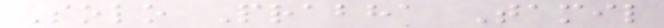Solo Prabha Tamil
